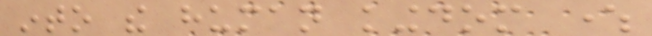into the human kingdom where
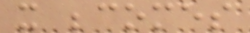it becomes
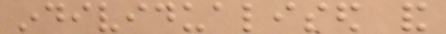individualised and
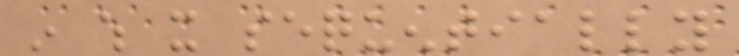in which it sequentially
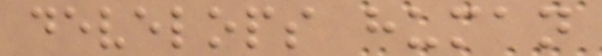develops human
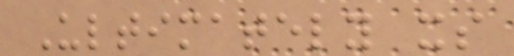Ultimately its
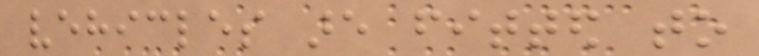vehicles are fitted to
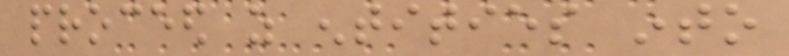proceed as entities into
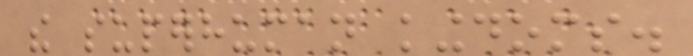the superhuman kingdoms.
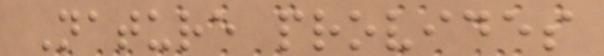Nature provides
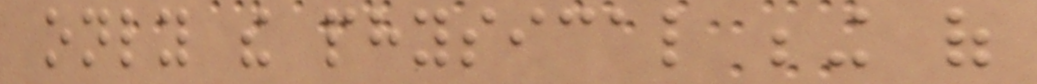only the physical being of
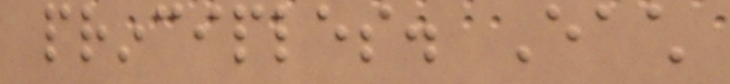principles. Each
